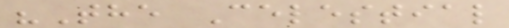"The Celestial
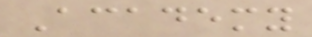Academy
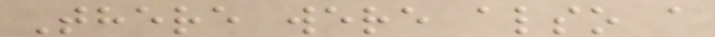There were also a
